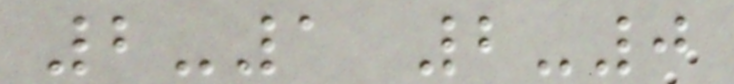2-1 2-0
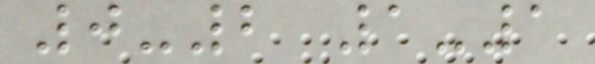0-2 1-1
